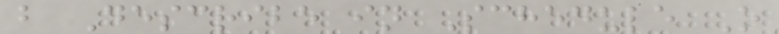b Describe in Schedule O
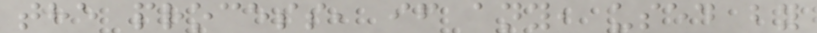the process, if any, used by
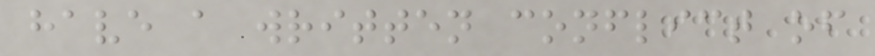have a written conflict of
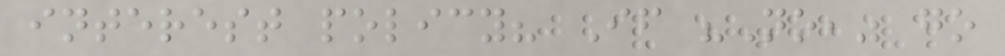interest policy? If "No," go
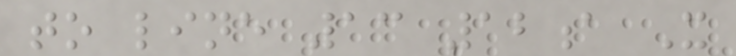to line 13 12a X
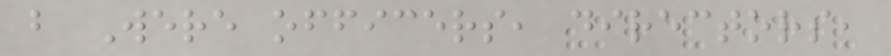b Were officers, directors,
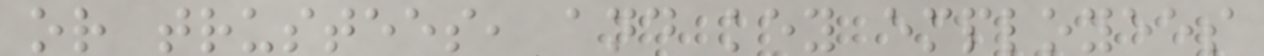or trustees, and key employees
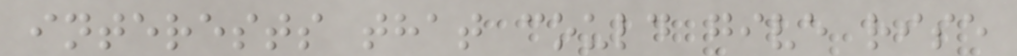interests that could give rise
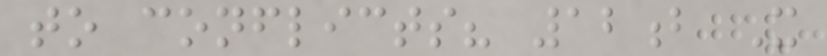to conflicts? 12b X
